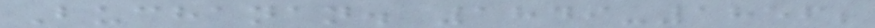Buchanan. 1849-1856;
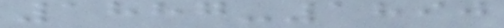1887-1890
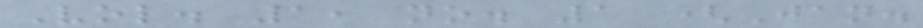Vol. 1, no. 1 (Jan.
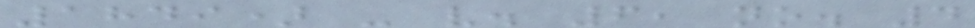1849) - v. 6, no. 4
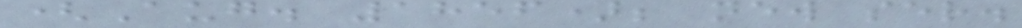(Aug. 1856); new ser.
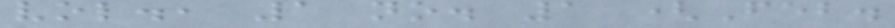vol., 1 no. 1 (Feb.
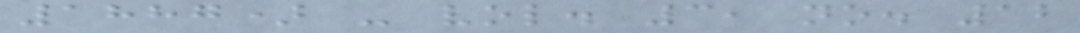1887) - vol. 3, no. 12
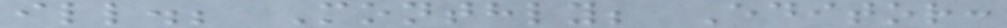ill.; Monthly; Editor:
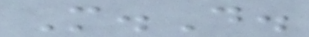M.D.
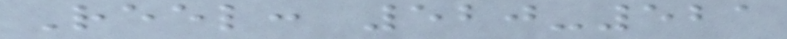Reel: 520-521
